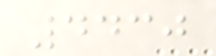4430
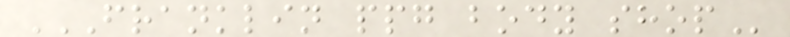FRANKLIN PPG BODY SHOP
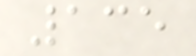135
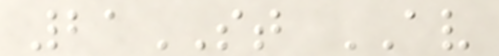21ST AV
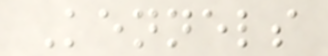Kennels
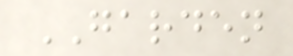GARDEN
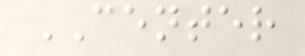CENTER
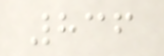836
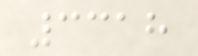3318
